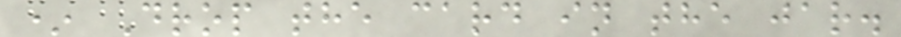* Drop the card in the jar.
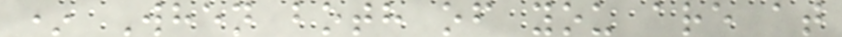* When both of you are at
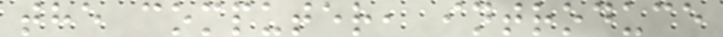the computer, introduce
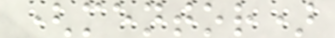(mentor)
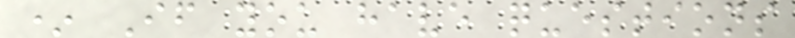* If you have questions
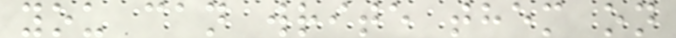you can write them on
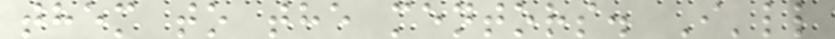them to the mentors. I'll
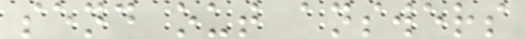send out answers
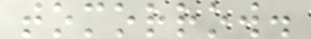tomorrow.
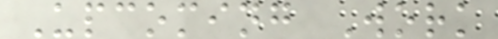Upcoming Work
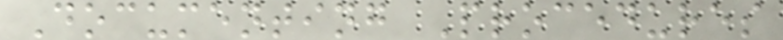Documenting Procedures
